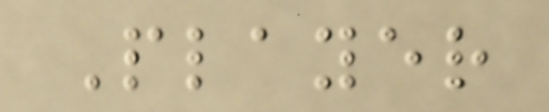Player
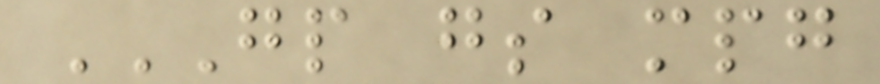GP GS MPG
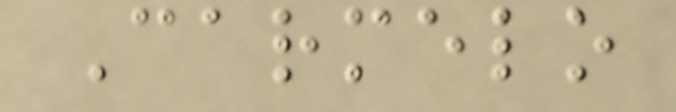Carmelo
